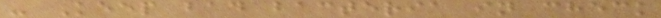- Keep bad bacteria in check
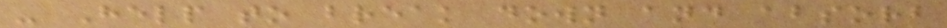- Help to break down and absorb
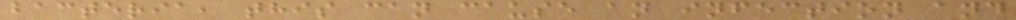bacteria, this can cause an infection and
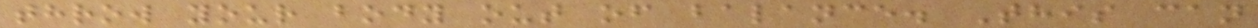throw your body out of balance. This can
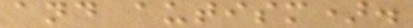and autism).
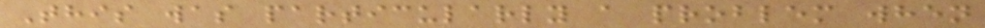This was particularly a problem when
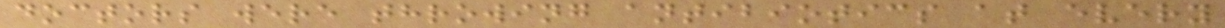doctors were throwing antibiotics at every
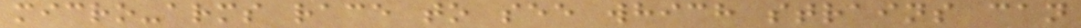micro-arms race to see which strains can
